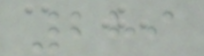289
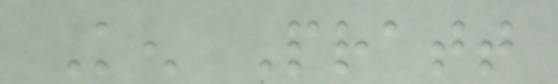Ken Pratt
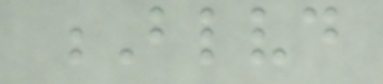Blvd
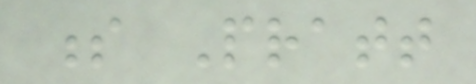s Pratt
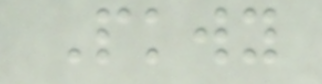Pkwy
